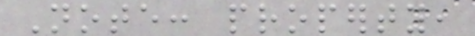Note: property,
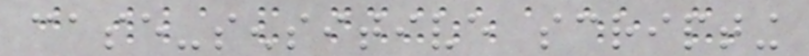case-sensitive scripting
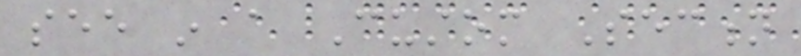see in a Custom Section
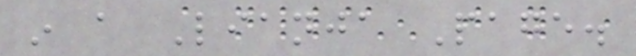in a Lianja Page.
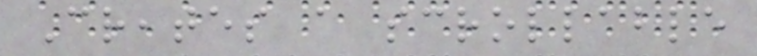Creates a scrollable
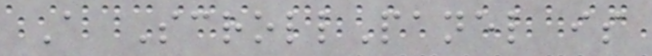A ScrollPanel is
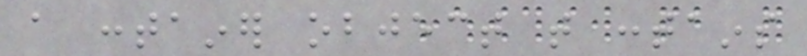a container object that contains
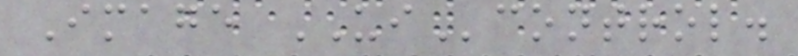Image UIcontrol.
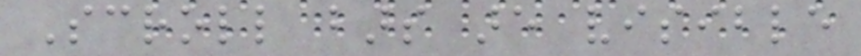Scroll bars are visible
